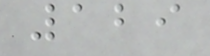129
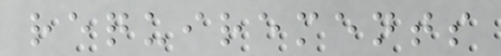requirements
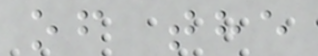of the
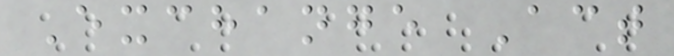Exchange Act
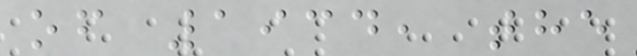of 1934, the
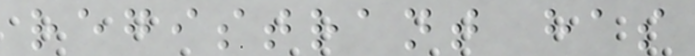registrant has
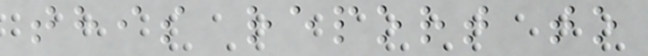this report to
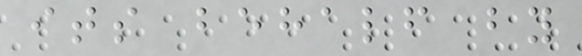its behalf by
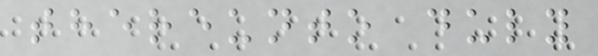thereunto duly
